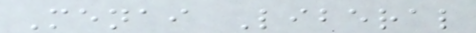Menai Liberal
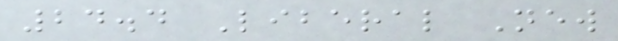24.4 Liberal New
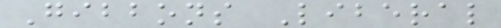Gibbons Liberal
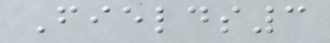Fields3
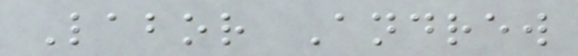Labor Andrew
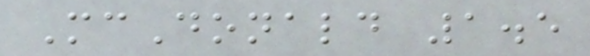McDonald 1.5
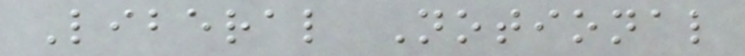Liberal Notional
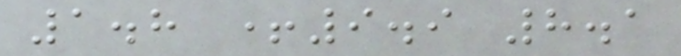1.8 +9.9 8.1
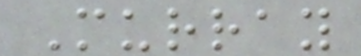Murray
